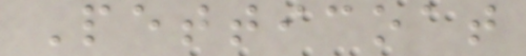Petticoat
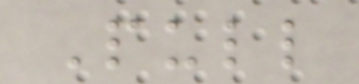Pull
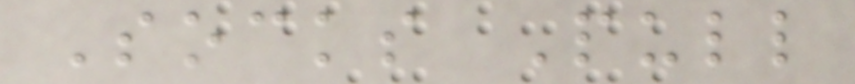Socks Pull
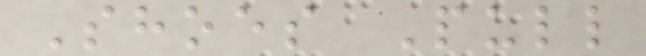Shoes Pull
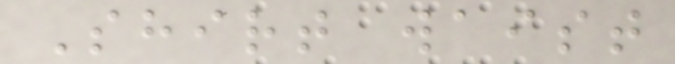Shirt waist
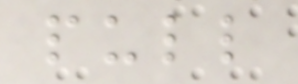pull
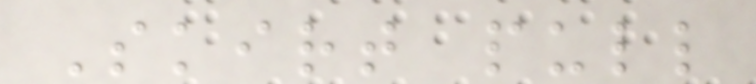Skirt pull
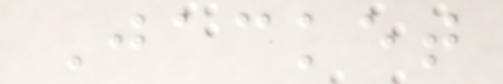Jacket
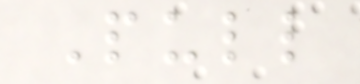Pull
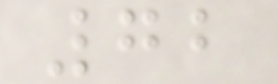72
